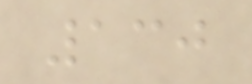130
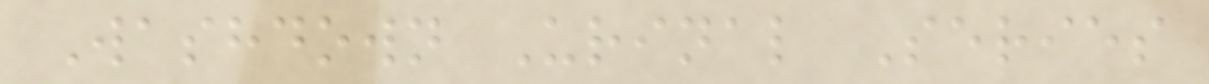Washdown Urinal Series
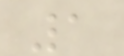1
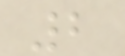2
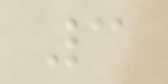3
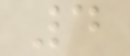4
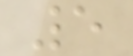5
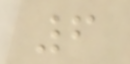6
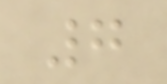7
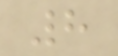8
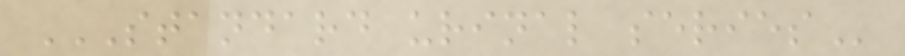STANDARD URINAL SERIES
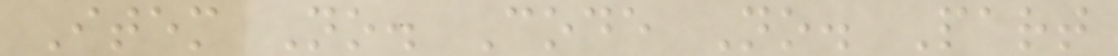Item No. Code No. Part
